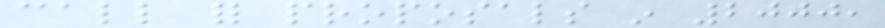call for proposals in 2000,
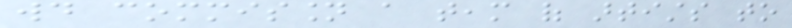would commission a team of artists to
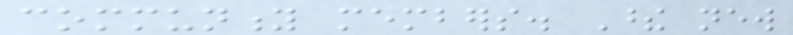community members. These new
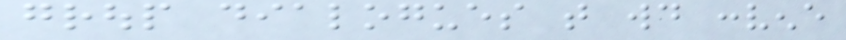group dialogues that would convene
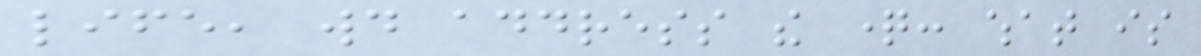life, would address the question: what is
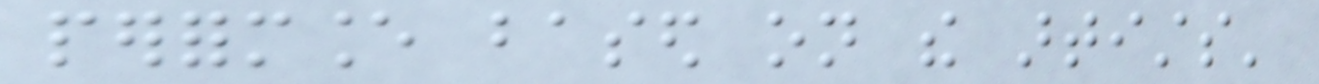performance based on the artists'
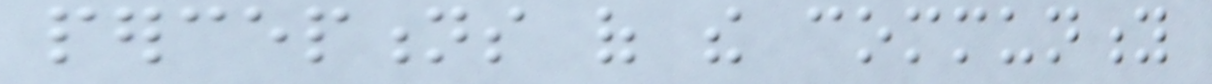perceptions of the community
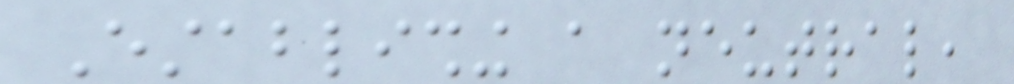Establishing a neutral,
